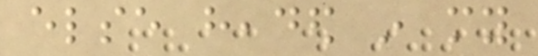else headed in my
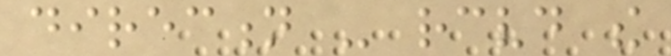direction - received the
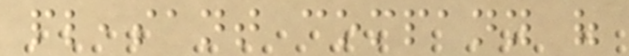pleasant company of
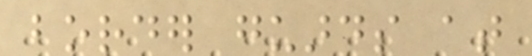border guards at
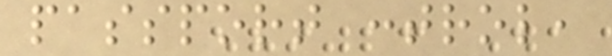passport control,
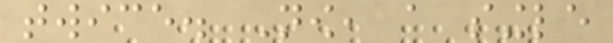twice. Now, a single
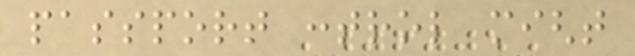passport control might
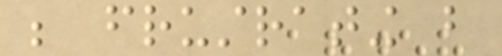be frustrating but
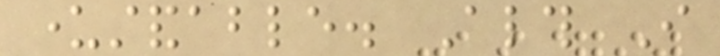understandable. Although I
